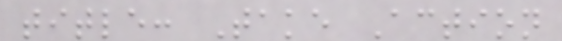title: Take Action
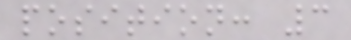position: 3
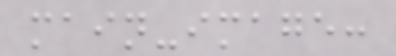main-image:
